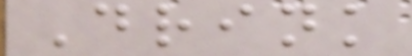Drink
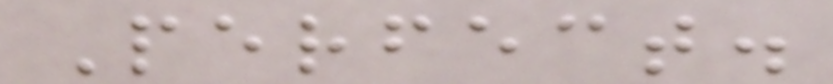Perfect.
